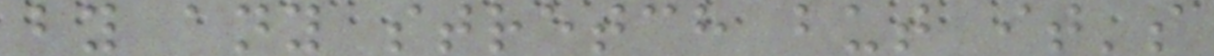by any stretch but it's
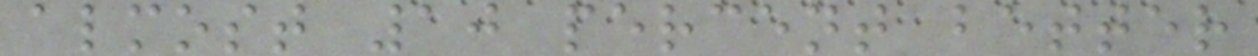almost 10 percent better
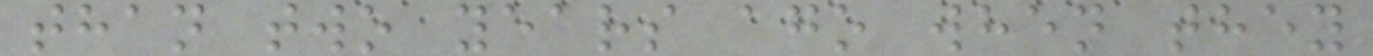than two years ago when they
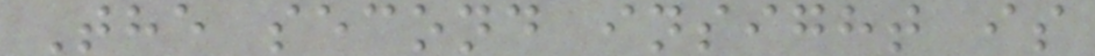The second insight is
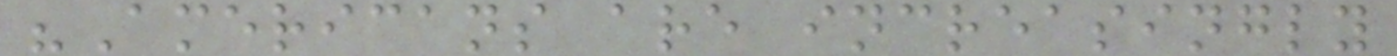"Americans are increasingly
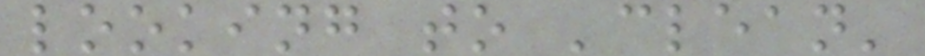looking to 'clean'
